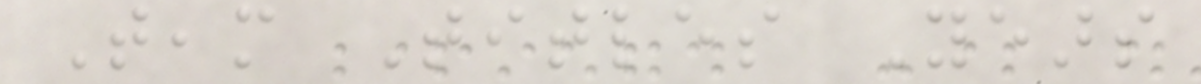Team Titles Years
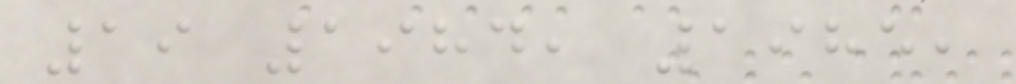19 1984, 1985,
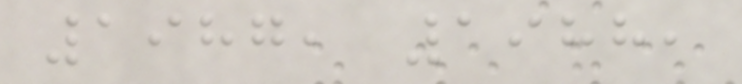1987, 1988,
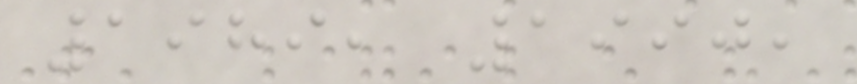1989, 1990,
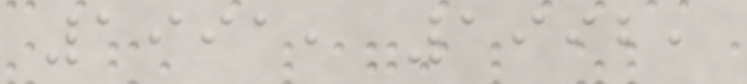1991, 1992,
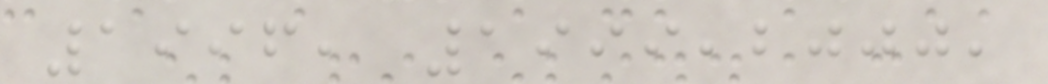1996, 1999,2000,
